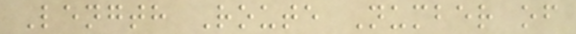Length Route Number of
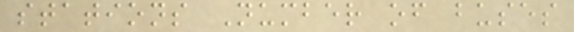stations Number of buses
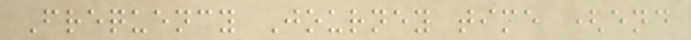Frequency Journey time (end
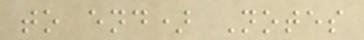to end) Notes
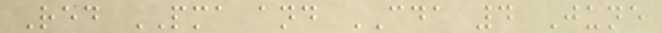Red PMA and CDA 4 June
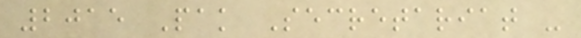2015 Pak Secretariat -
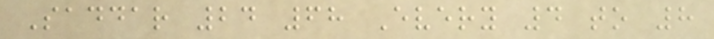Saddar 24 68 Every 4 to 8
